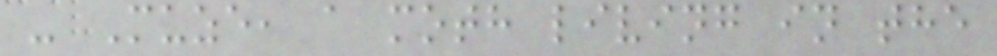- Muze, a moth living in the
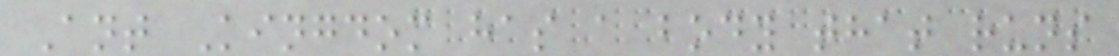Ant Kingdom has a body that runs
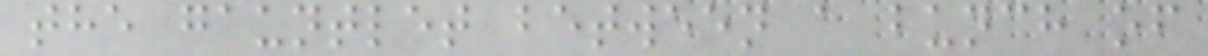the gauntlet between a bunch of
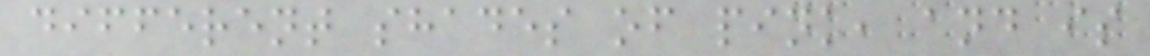different shades of pink, and is
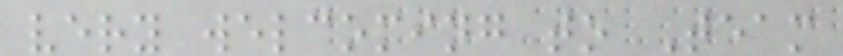very welcoming to Team
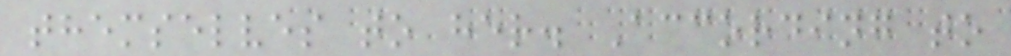themselves to her. According to
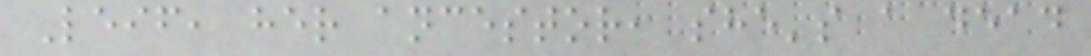Leif, her ancestor, she's a dead
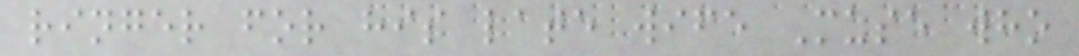ringer for his late wife Muse who
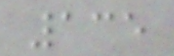135
